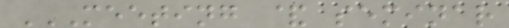MEETING & SEMINAR
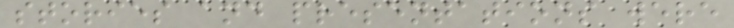stories and presentations were
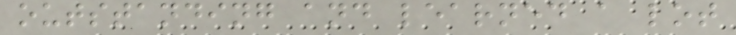outstanding and learned a lot
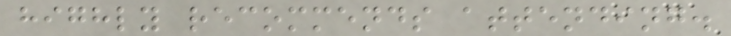highly recommends attending.
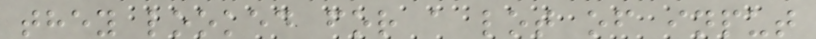they looked for a lot of input
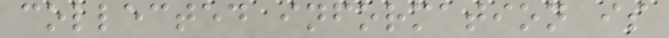collected information is
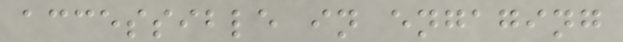accessible in engaging
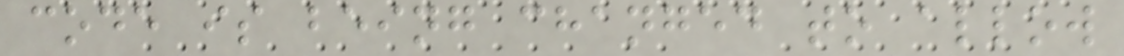code is being changed to allow
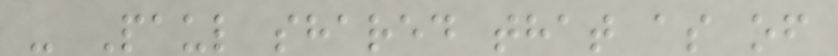- Paul shared that as of
